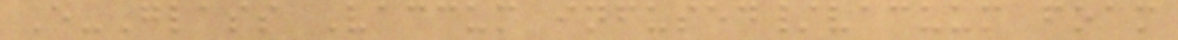E-Glass Vaccum infused/vacuum foam
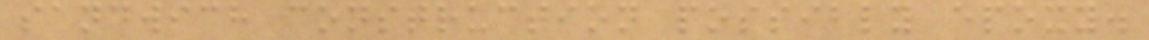sandwich construction possibly epoxy.
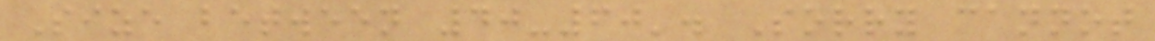Size between 40-60'. Sorry cannot
